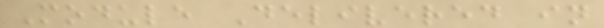Module Delivered in
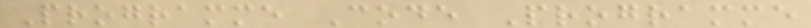Programme Code Programme
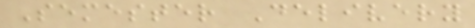Semester Delivery
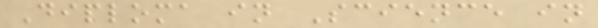Diploma in Science in
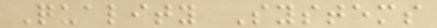Quality Systems
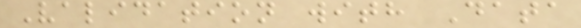Validation with Data
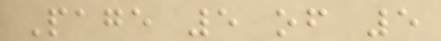Page 5 of 5
